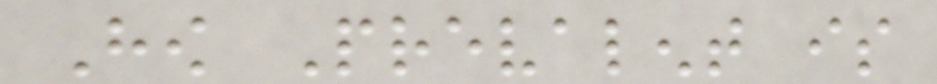How Prevalent is
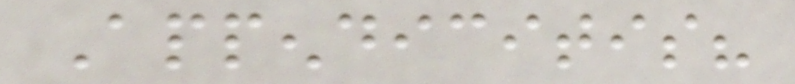Appendicitis?
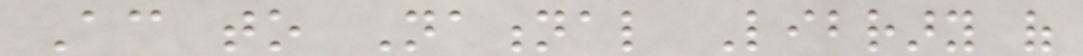According to National Library of
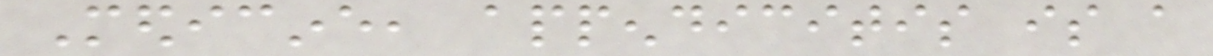Medicine, appendicitis is a
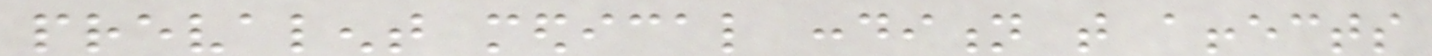prevalent medical condition that affects
